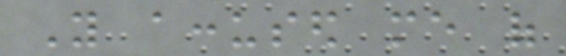You accused me of
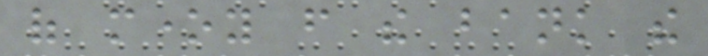of money from the bank the
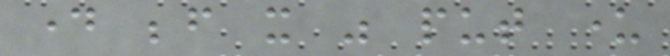day before it was put under
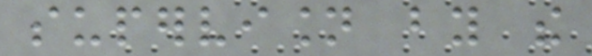supervision by the
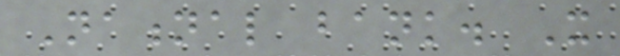National bank. It
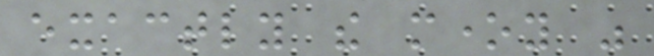exactly the money was
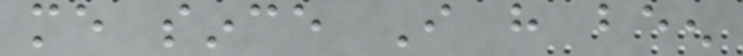me since I have been
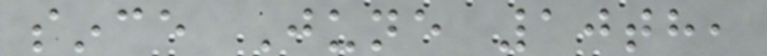since June 10th,
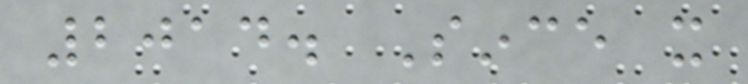2014. Since it
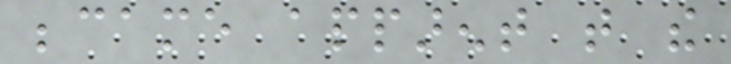became apparent that the
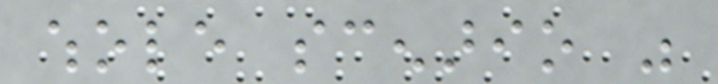whole scenario was
